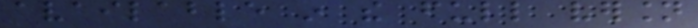available in the full version
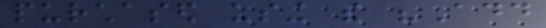purchased using the "Add
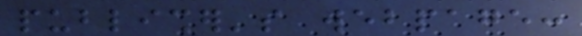publisher's webpage:
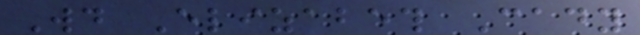Would Elizabeth Cady
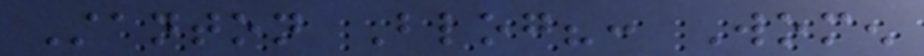Stanton Blog?: Women
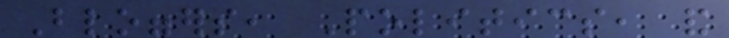Bloggers, Politics, and
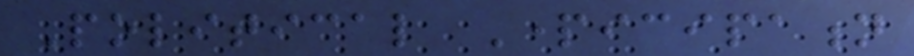Political Participation
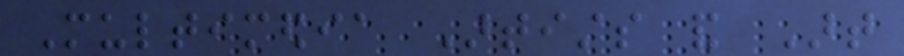Multimedia Artists and Art
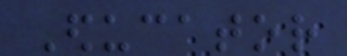Educator
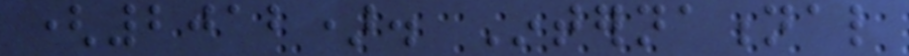(2012). International
